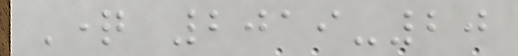Question 2019-20
